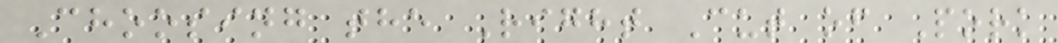Choosing the Right Cut of Pork
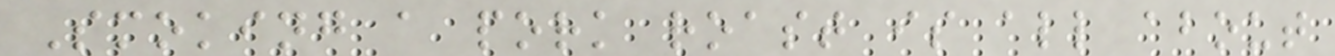Smoking a pork roast is all about
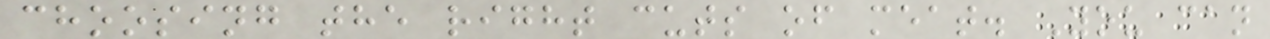choosing the right cuts of meat. You can
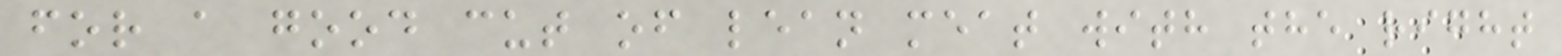for a good cut of lean meat with the right
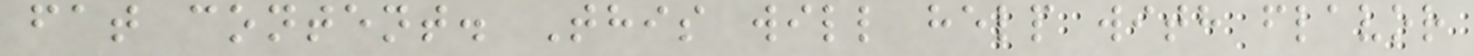fat content. This will help with flavor
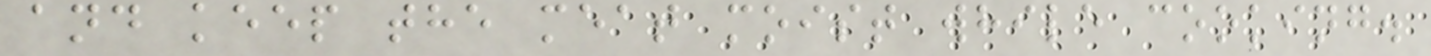and keep the meat moist while cooking.
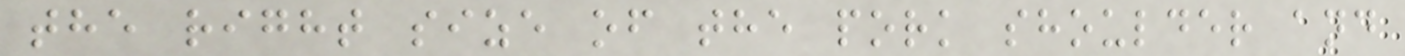the right size of the pork shoulder and
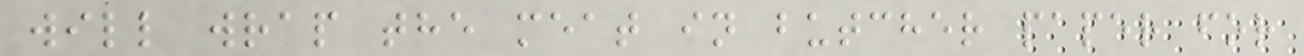will wrap the meat in butcher paper for
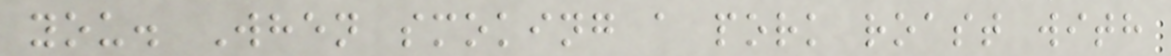you. When smoking a pork roast with
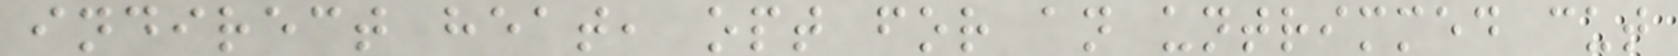indirect heat, opt for an untrimmed cut
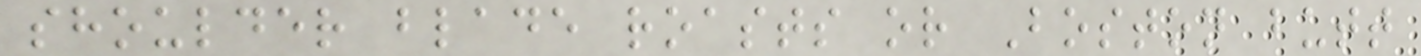shoulder blade roasts or Boston butt
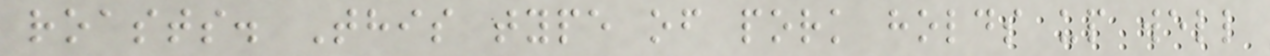roasts. This type of pork holds up well
